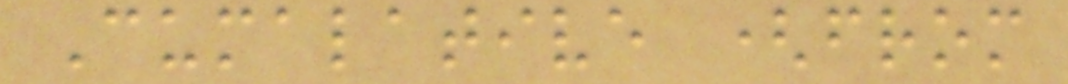Cumalative (from
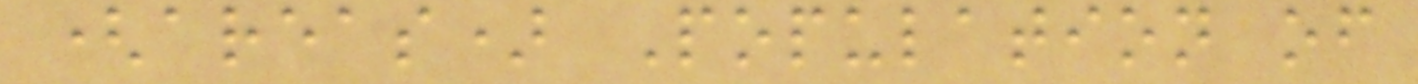(areas) Population of
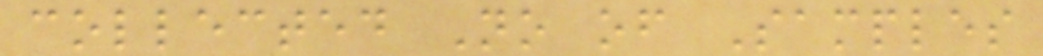collected No of Samples
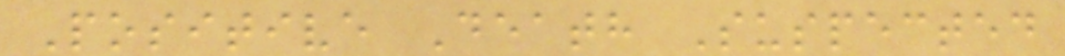Positive Death Suspected
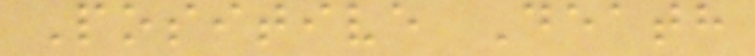Positive Death
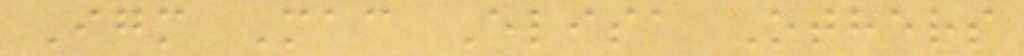Igm Mac Elisa Others
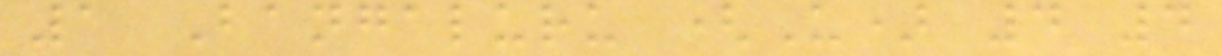1 Bangaluru (U) 4 4
